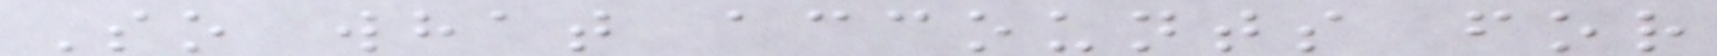So what accounts for
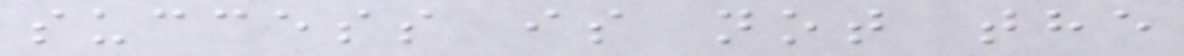success is not the
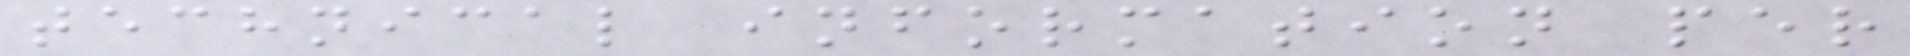technical information per
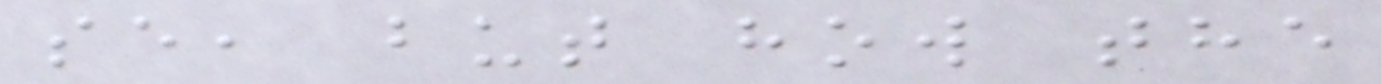se, but how the
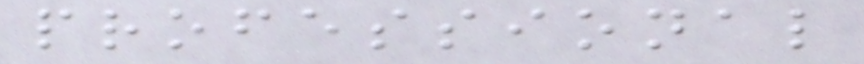professional
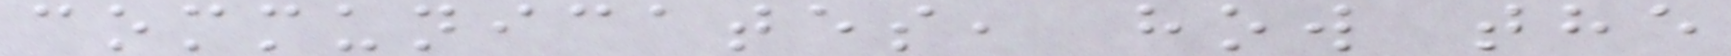communicates, how the
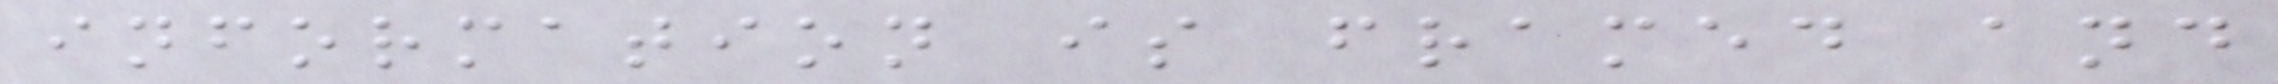information is framed and
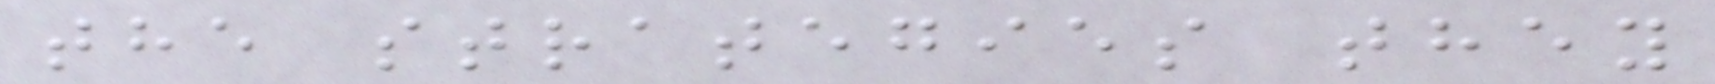the strategies they
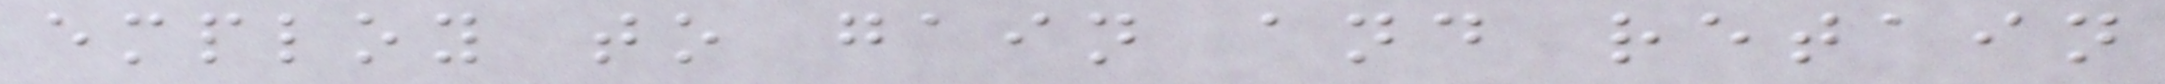employ to gain and retain
